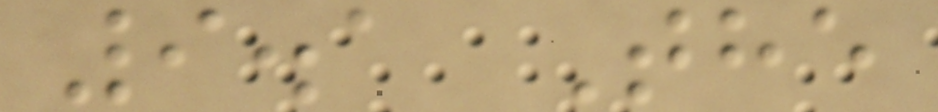9.1 The
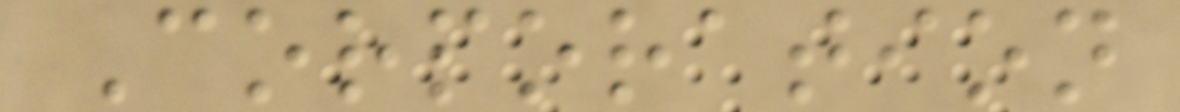Corporation
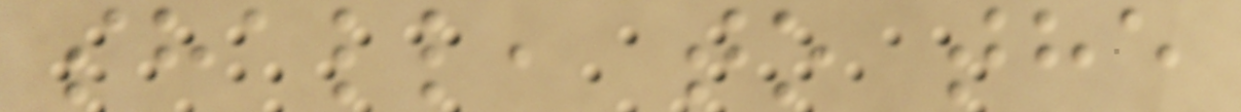shall, to the
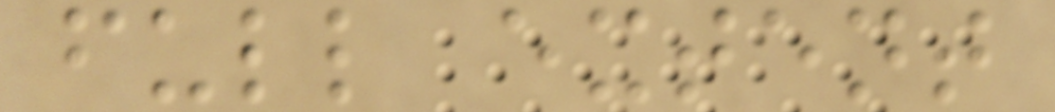full extent
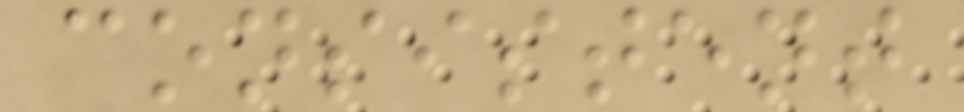consistent
